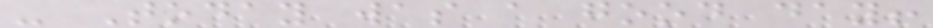- Today was a good day!
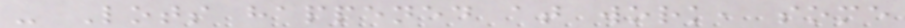- Lots happened at work, some
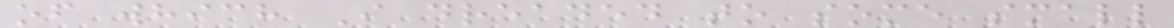of which I dreaded to some small
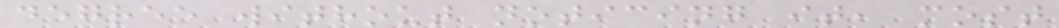degree without noticing it, most
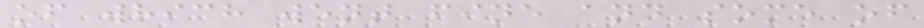of which went fine and some of
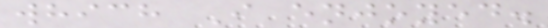which I enjoyed.
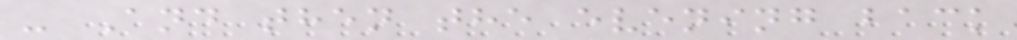- And then the evening back
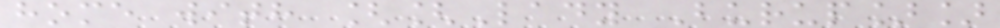home with [[Lady Burup]]
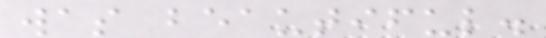was beautiful.
